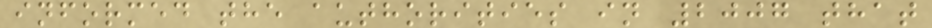informed the authorities in 2007 that
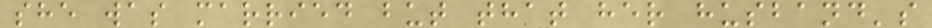she was married but that her husband's
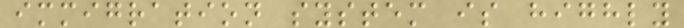immigration system is highly
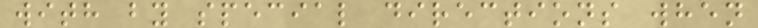with by special directions when
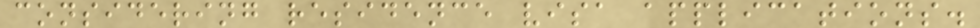considering residence visa applications.
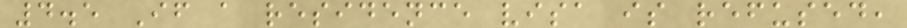4.5 If a residence visa is refused,
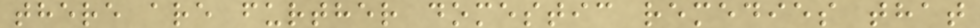there are further domestic remedies that
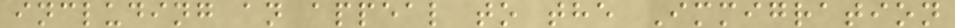including an appeal to the Immigration
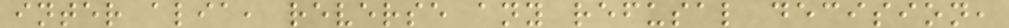inter alia, reverse any refusal decision,
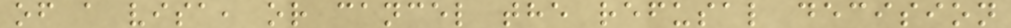of a visa, or cancel the refusal decision
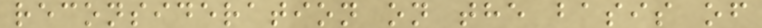reconsideration on the basis of
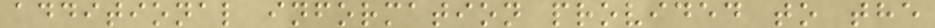additional information provided to the
